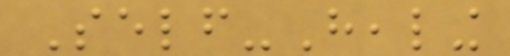Self-Healing
